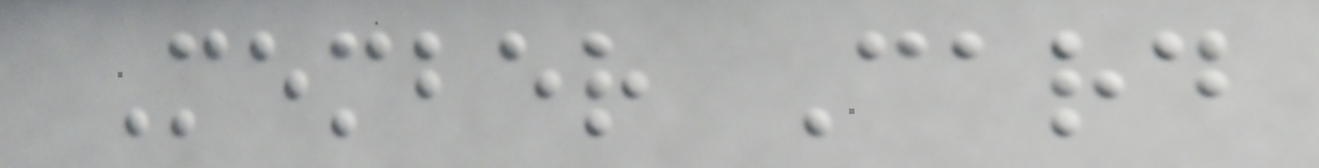Member Card
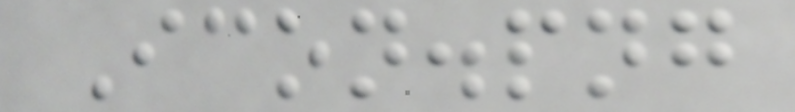Icon.png
